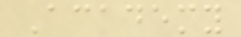Academy
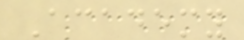Academy
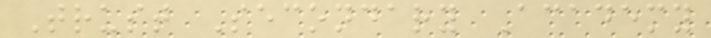Trust Secondary Academy
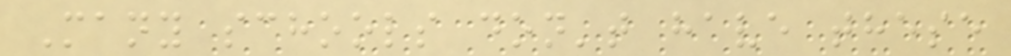Many schools don't have these
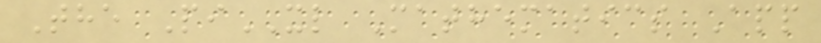The PiXL Mathematics App
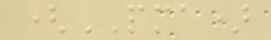(PMA)
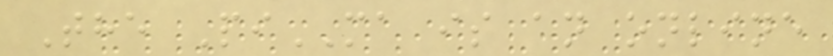The PiMA is an online
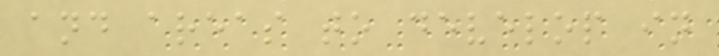and areas to develop in
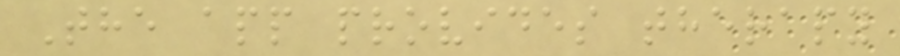The app provides therapy
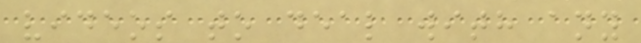videos to deal with any
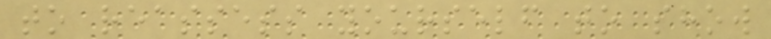to reassess yourself to show
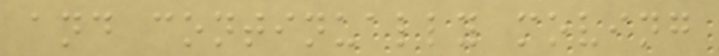and continually moving
